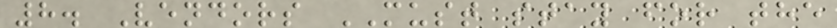8. Vendors MUST stay for the
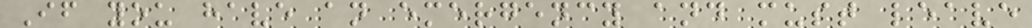If you have an emergency and must leave
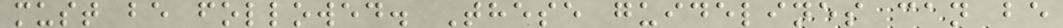must be followed. These guidelines can be
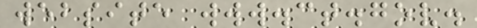website www.ct.gov.
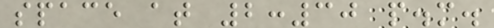space at 2:30 p.m.
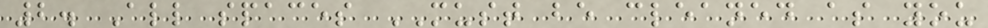2. All spaces MUST be cleaned as you
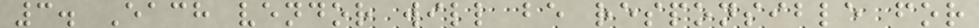3. Each vendor will be responsible for
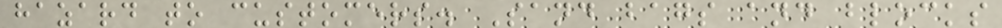hazard to customers. Sand bags and blocks
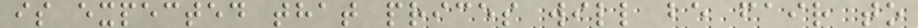is expected that prices will be fair to
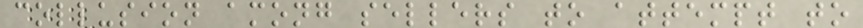collusion among sellers to attempt to
